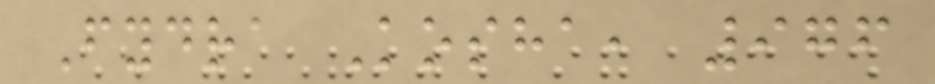Fydra Kosha, 976
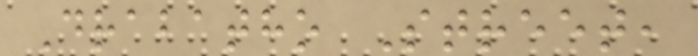Drabatho Street,
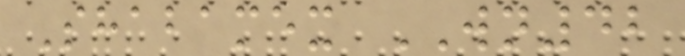Shabamex WN42
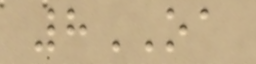8OA
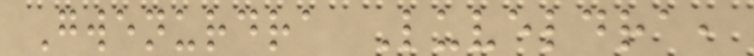Gwenurdra Luveldra,
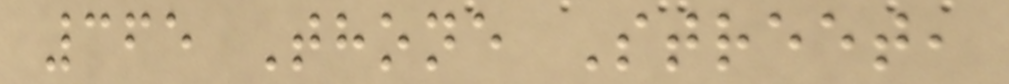365 Thone Street,
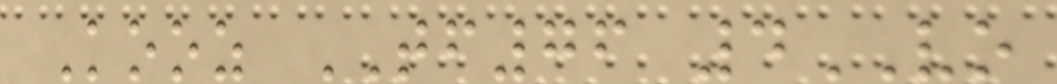Kooz TF76 4VO
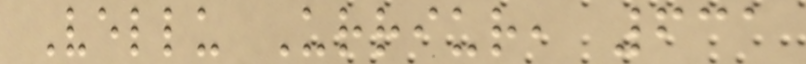Vellu Urriur, 631
